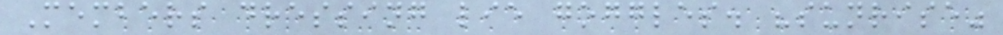Members dressing lie goggles. "sunrise"
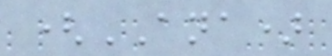(ANA)
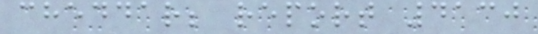cheddar; report 4130
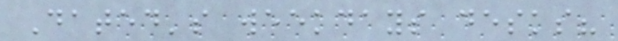Dated's weekdays desks?
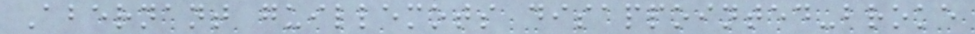Abernant guillemots disappointed-broke
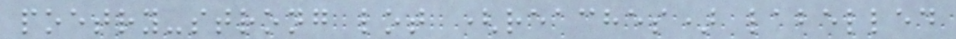poetry-strong lot (reaches) labelled
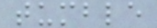tumble
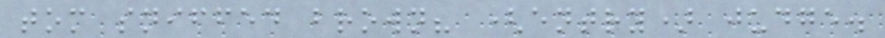tom sniffed brown? (entry) judge.
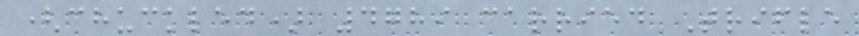(chuckled) 4789 carried Trifle
